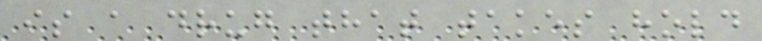is a drug that takes hold
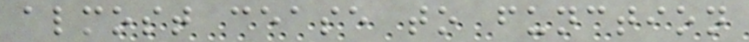almost cease to function
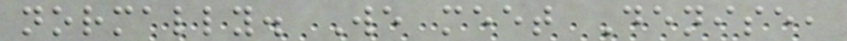normally. We meet Denise,
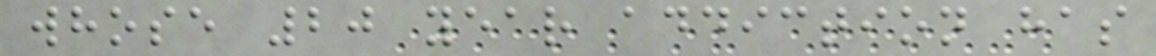whose 20 year addiction has
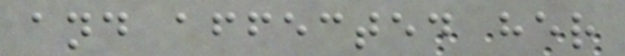and affected her
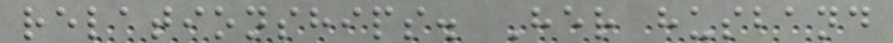relationships. Her husband
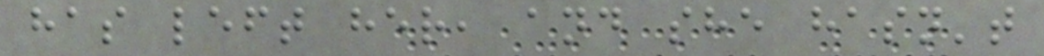has left her, and she hasn't
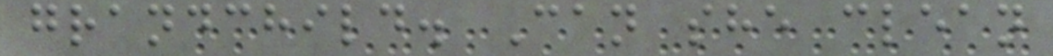grandchild. Can she clean
